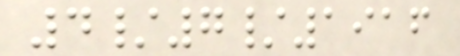4/7/1916
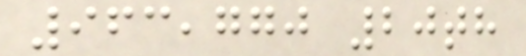963,770 20th
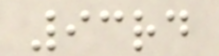93rd
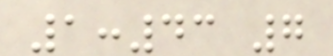1:43 7
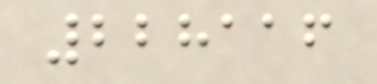228116
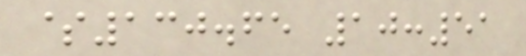$130.65 10:51
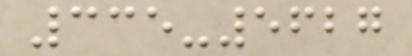335-5627
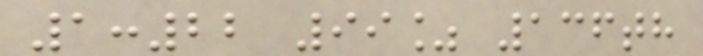1:22 99% 136th
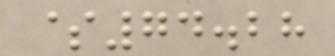$74.28
